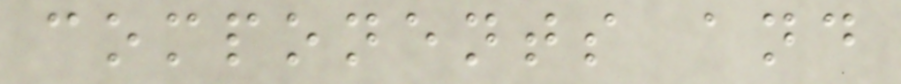components and
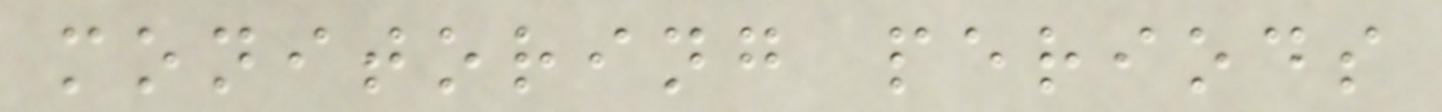monitoring periods
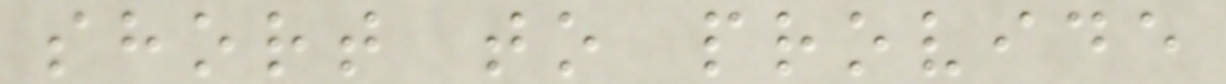short to provide
